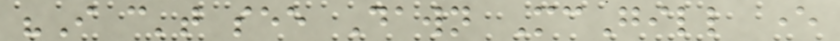"I can't see Dawn McGill ever
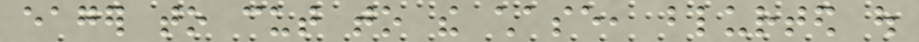eager to cut to the chase, blurted out
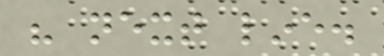his next line.
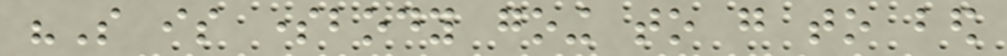"So is somebody going to go to bed
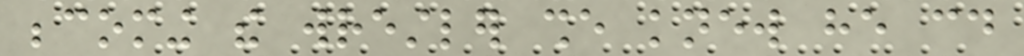becoming the wrestler she knew he could
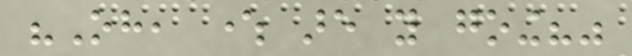"Oh, where are you going?"
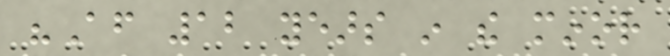"After 12 years in the minor
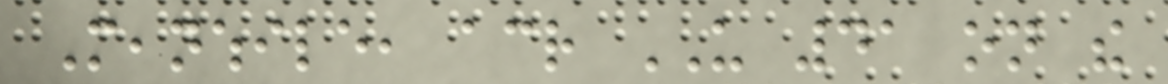Meanwhile, across US 41 on the
